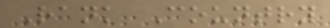Rank Country
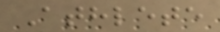Athlete
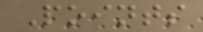Points
